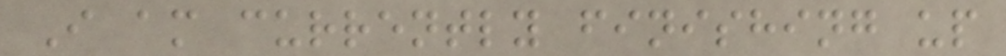I am currently finishing up
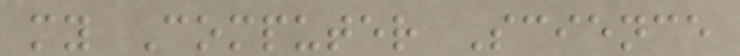my Computer Science
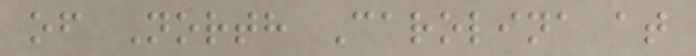of North Carolina at
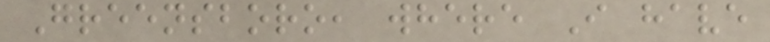Greensboro, where I have
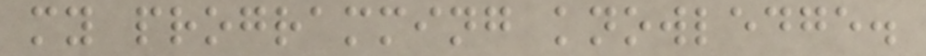my programming knowledge.
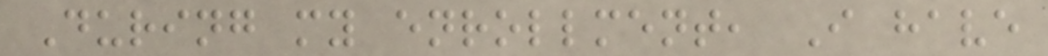During my enrollment, I have
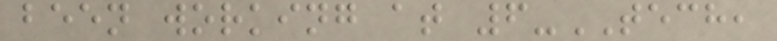been working at 6-TECH,
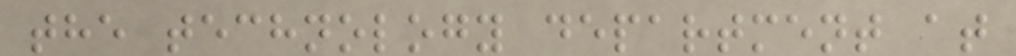the technology department at
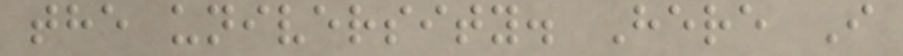the university. Here I
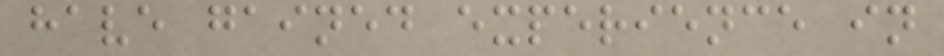have gained experience in
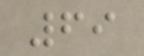69
